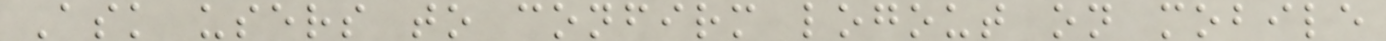Ask users to confirm logout on mobile
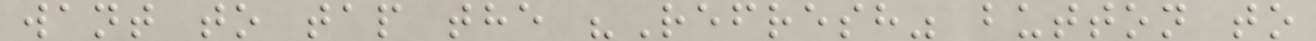want to tap the "Refresh" button to
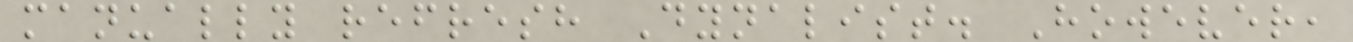manually refresh Dynalist. However,
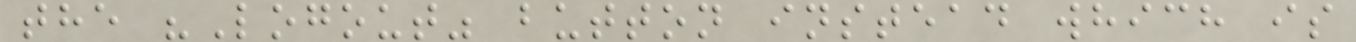the "Logout" button instead which is
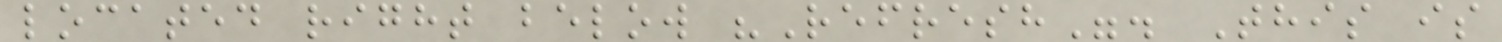located right below "Refresh". This is
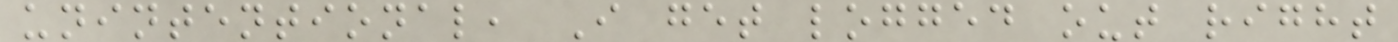unintentional, I get logged out right
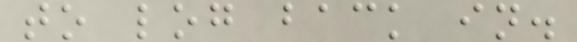to log back in.
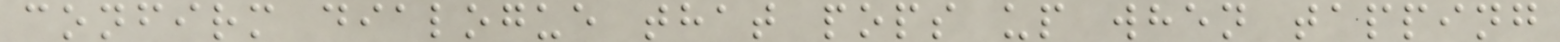confirm dialogue that pops up when tapping
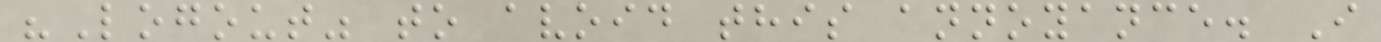"Logout" to avoid this annoyance. I
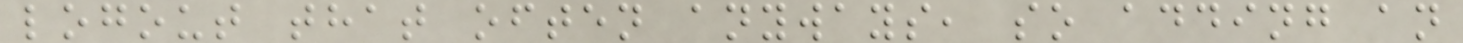logout that often anyways, so adding an
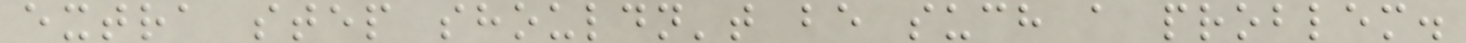extra step shouldn't be such a problem.
